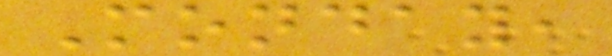Monday,
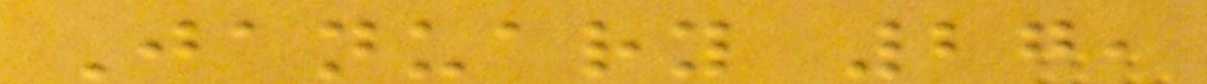January 27,
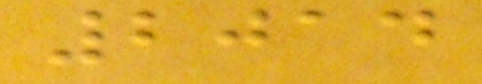2014
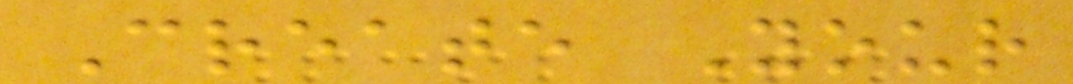Create Your
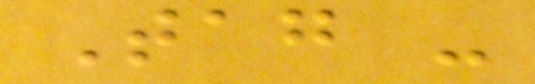Tag -
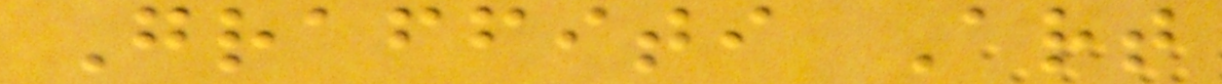Graffiti Art
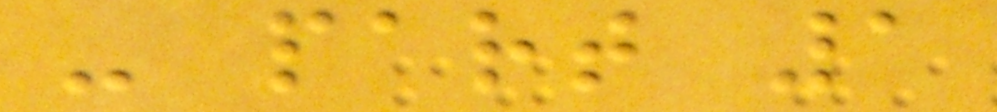- part 1
